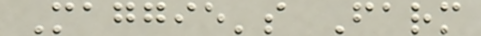Maggie's Farm
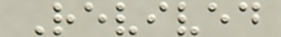Revived
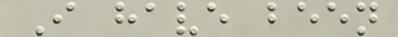I have been
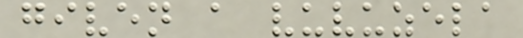given a vuvuzela
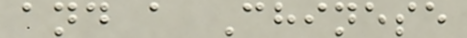and a Chinese
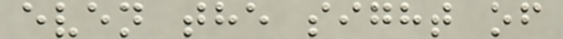even the sight of
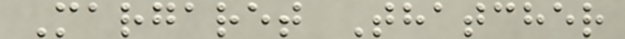Margaret Thatcher
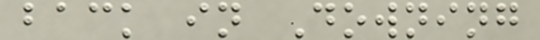back in Downing
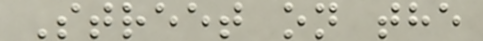Street on the
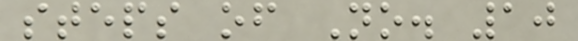steps of No. 10
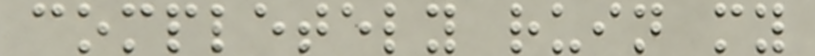completely ruin my
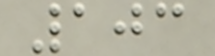103
